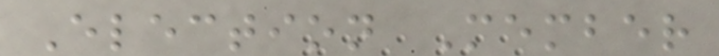Election Member
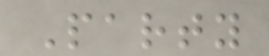Party
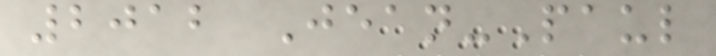2012 Jean-Paul
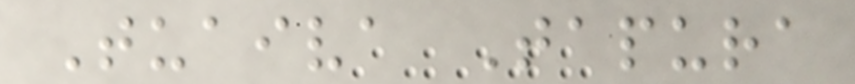Tuaiva Tapura
